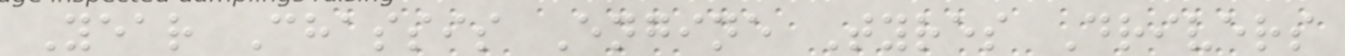Year Chassis Engine Tyres Drivers
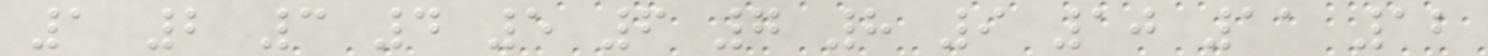1 2 3 4 5 6 7 8 9 10 11 12
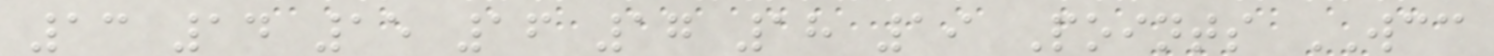13 14 15 16 17 18 19 Points WCC
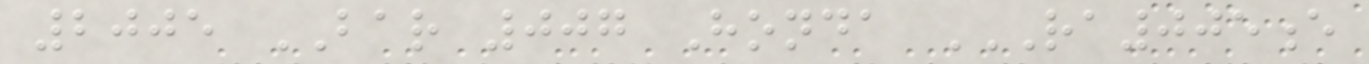2005 BAR 007 Honda RA005E
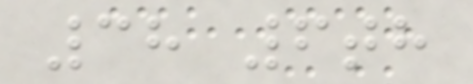38 6th
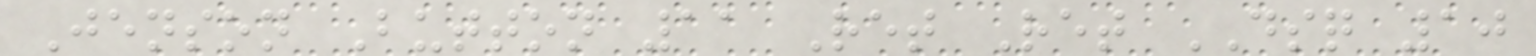Jenson Button 11 Ret Ret DSQ 10
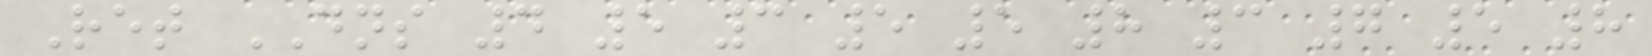Ret DNS 4 5 3 5 5 8 3 7 5 8
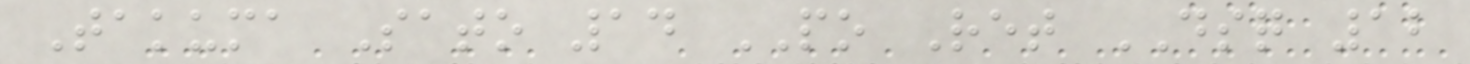Takuma Sato 14 PO Ret DSQ 12
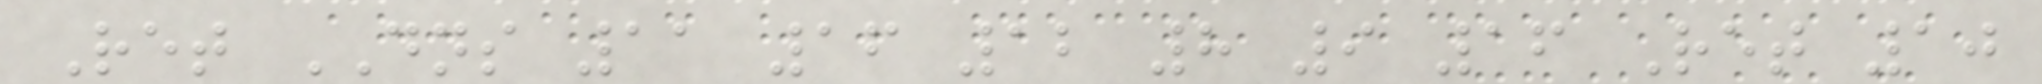Ret DNS 11 16 12 8 9 16 Ret 10
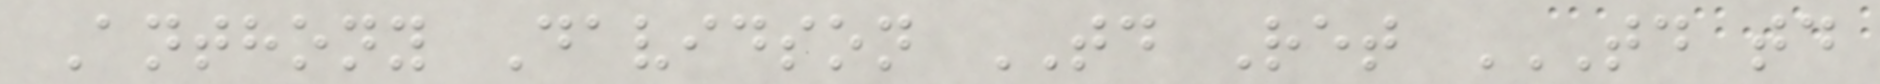Anthony Davidson TD Ret TD TD
